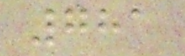781
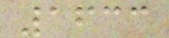1633
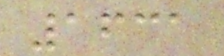1631
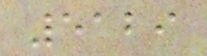5129
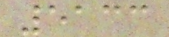5133
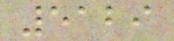5129
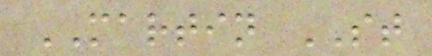MARTIN ST
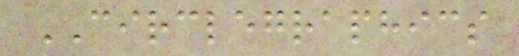CIRCLEGRAPHICS
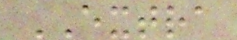EXTRA
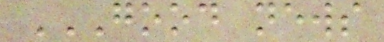GOOD NEWS
